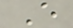E
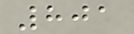801
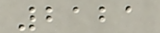2121
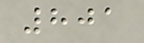801
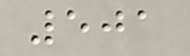501
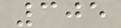305
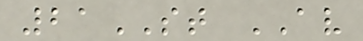21ST AV
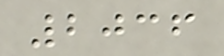2036
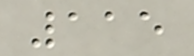115
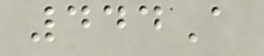444A
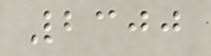2300
